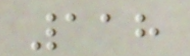118
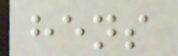hens
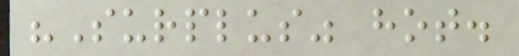"Surplus" hot.
